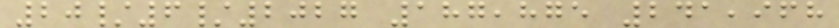20/6/2027 187,875 241,968
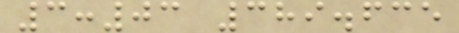3:03 389.635
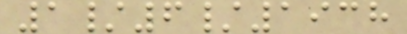1/6/1938
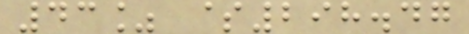43% $298.47
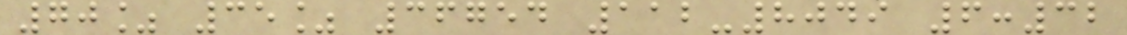70% 35% 36754 112-8049 6:32
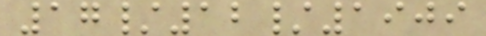17/12/1909
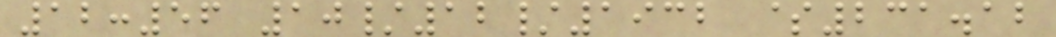12:56 10/12/1932 $231.12
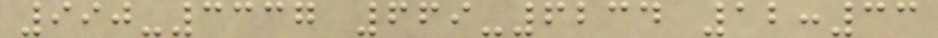990-3337 669-6234 12:33
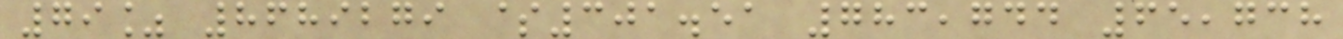79% 8689279 $301.51 783,744 65,738
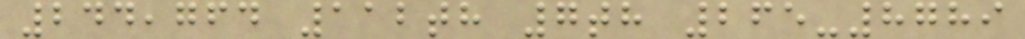244,764 112th 7th 265-8789
